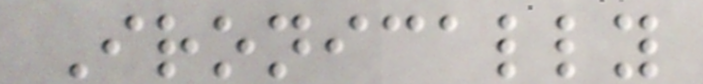Ironically
